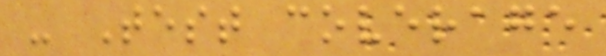- Test coverage
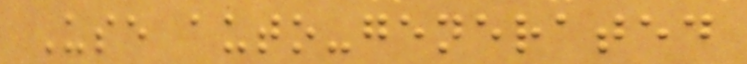Use auto-generated
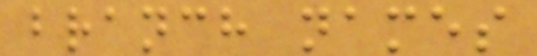branch names
